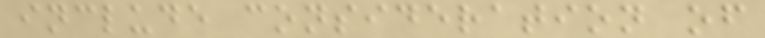include consideration of
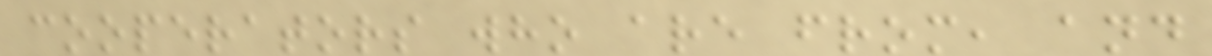cooperators who are from, and
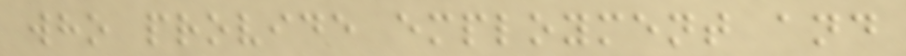who provide employment and
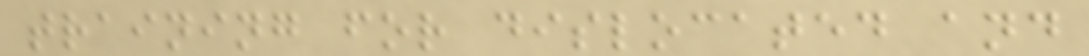training for dislocated and
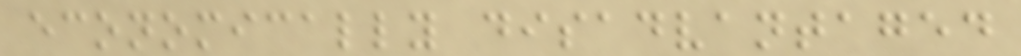economically disadvantaged
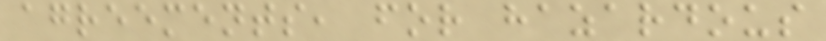agreements, for hazardous
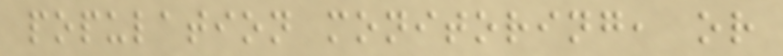population monitoring, or
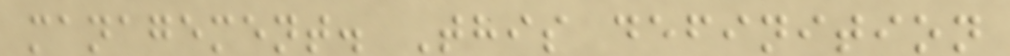management. This definition
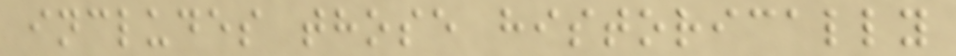includes those historically
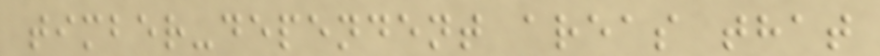timber-dependent areas that
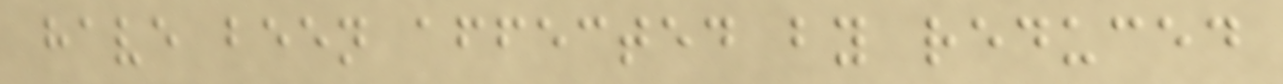have been affected by reduced
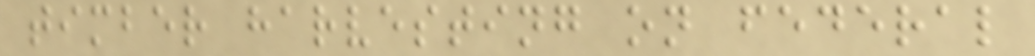timber harvesting on federal
